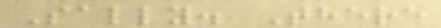Sally. There
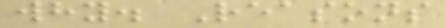why. Reasons
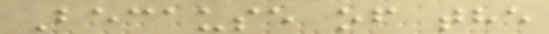Because of the
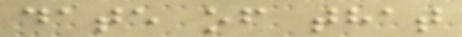date of that
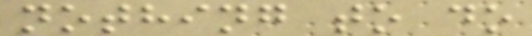nothing to do
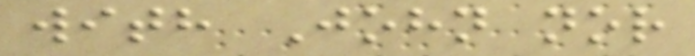with John nor
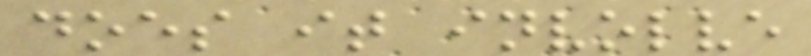does it involve
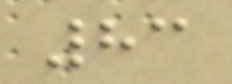83
